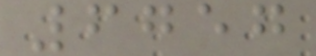6757
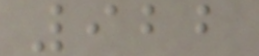922
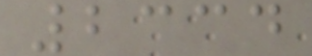2334
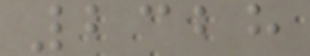2328
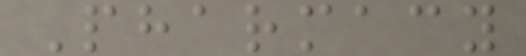Pharmacy
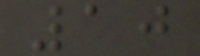10
